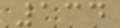134
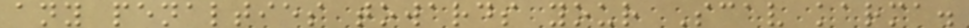any penalties towards your Scav karma.
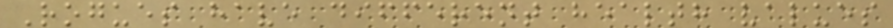Rogues have different health values
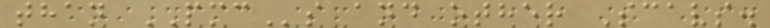than PMCs and other Scavs.
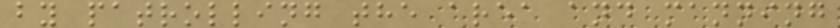by patrolling the area and manning
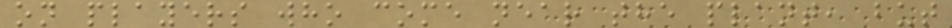on players who come near the plant, but
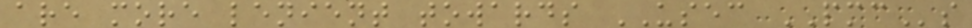are more lenient towards USEC PMCs
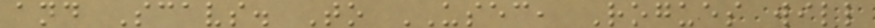and Scavs. To USEC, Rogues will
